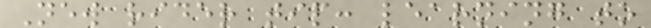New rider tip: learning to
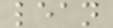lean
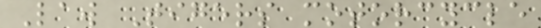Law Tigers motorcycle
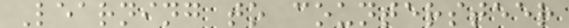Learning to countersteer
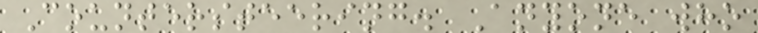Countersteering. Anyone who
